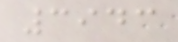3943
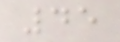45
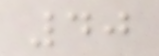40
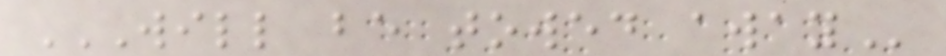WILL BE TOWED AWAY
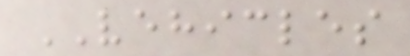VEHICLES
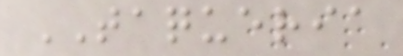TAQUERIA
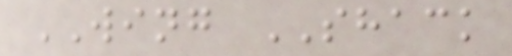WING SHACK
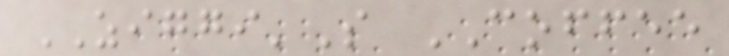ZIGGI'S COFFEE
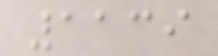1139
